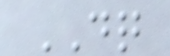DQ
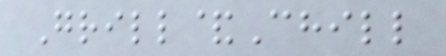Grill&Chill
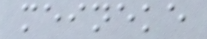meineke
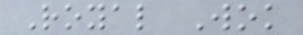Royal Wok
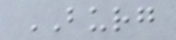BURG
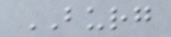BURG
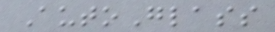AutoGlass
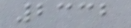2332
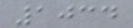1034
